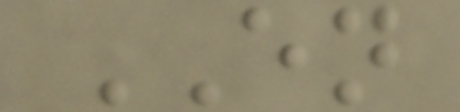EN
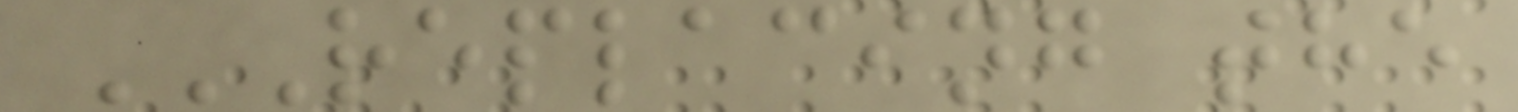REPLACING THE
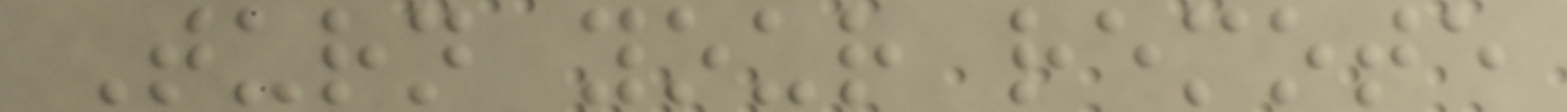Turn your remote
